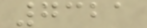7321
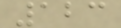123
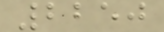2250
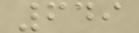649
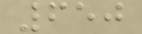650
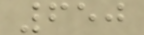650
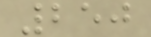250
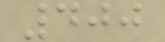400
